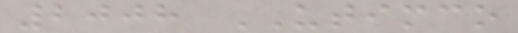2008 UTIMCO
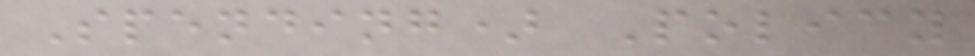Spending) Policy
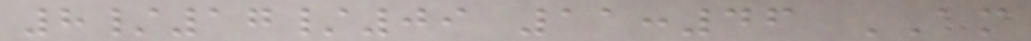8/17/09 11:46 AM
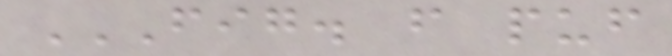FIG. F PUF
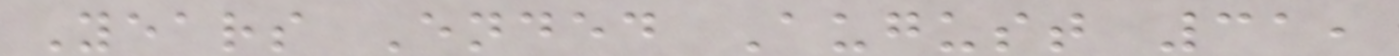Years Ended August 31,
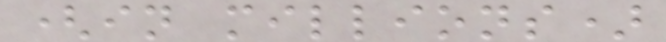(in millions)
